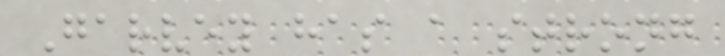Garvey has a strong
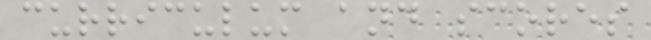curriculum and scores
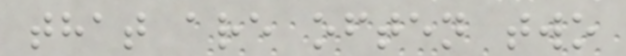that are often two
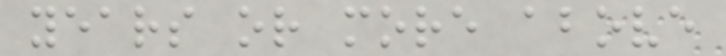years or more above
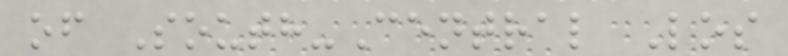of South-Central Los
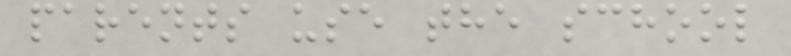parents use the school
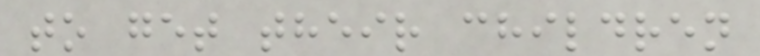to get their children
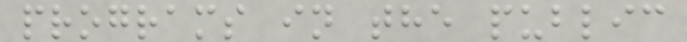programs in the public
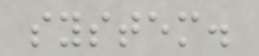system.
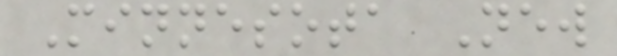Minnesota New
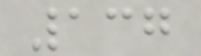137
